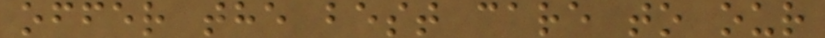offer the best care to our
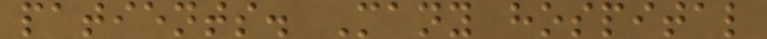patients. Many hospital
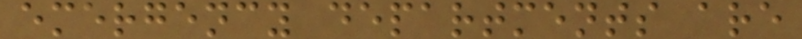emergency departments are
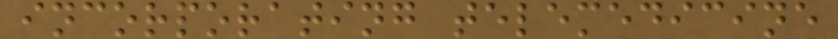incorporating telemedicine
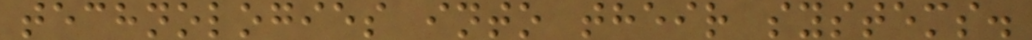technologies into their systems.
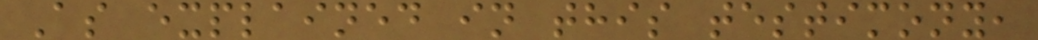As explained in this testimony,
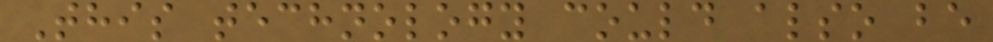This technology could also be
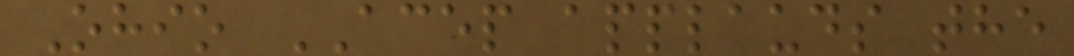Ohio ACEP applauds the
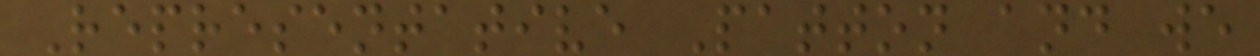Representative Patton and we
